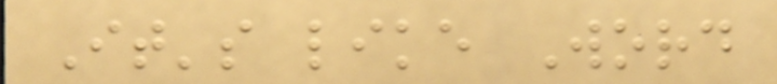It's like Word
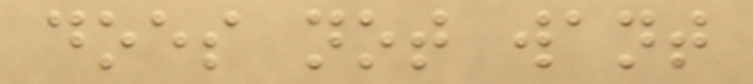does not want
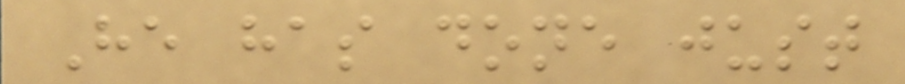He has done just
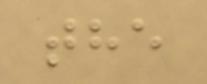the
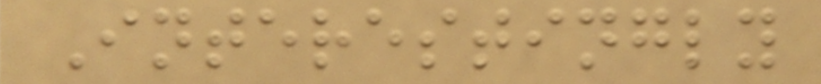Interestingly
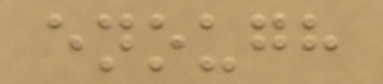enough
